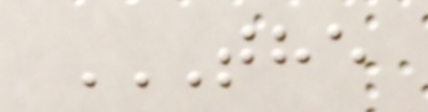THE
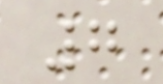7
